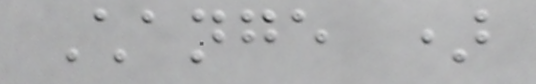Change )
